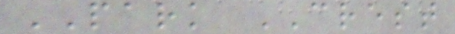PARK CREST
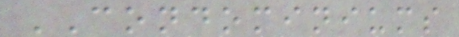CONDOMINIUMS
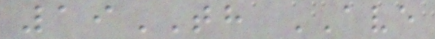19TH AVE
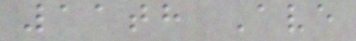11th Ave
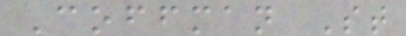Coffman St
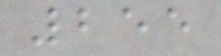255
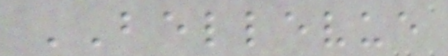BELLEVUE
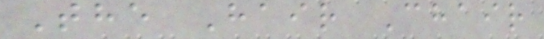The Hair Chair
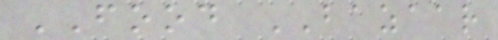FOOD BAZAAR
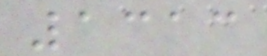1313
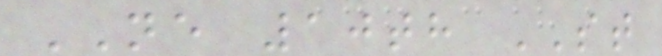NE 10th ST
